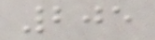205
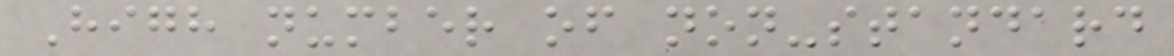High number of non-standard
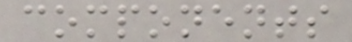components
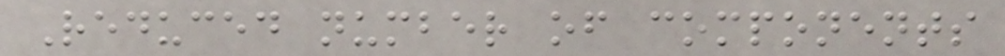Reduced number of components
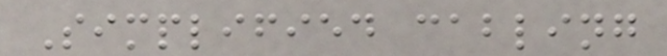Simplified cabling
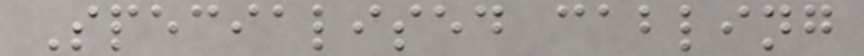Specialised cabling
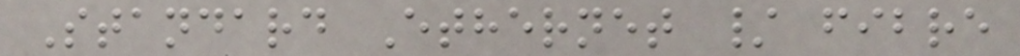Standard Ethernet / fibre
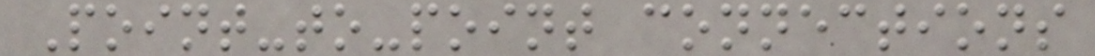Point-to-point connections
